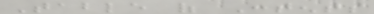Table of Contents
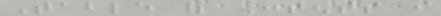Table of Contents i
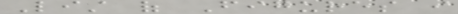List of Figures i
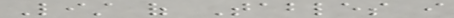List of Tables i
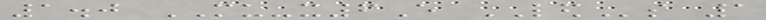1.0 MU-x6E LEDs 1
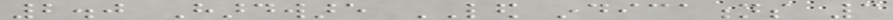2.0 Hardware LED indications 3
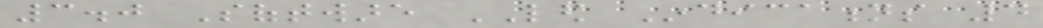3.0 Software LED Indications 4
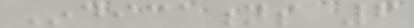Indications 6
